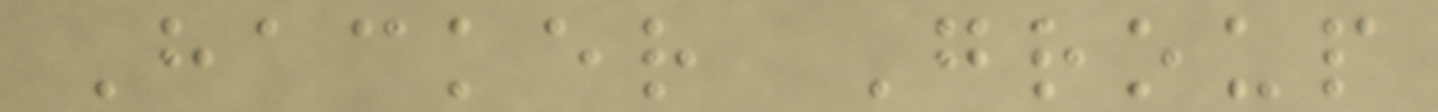Hacker Group
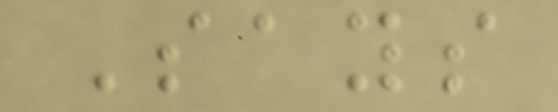Says
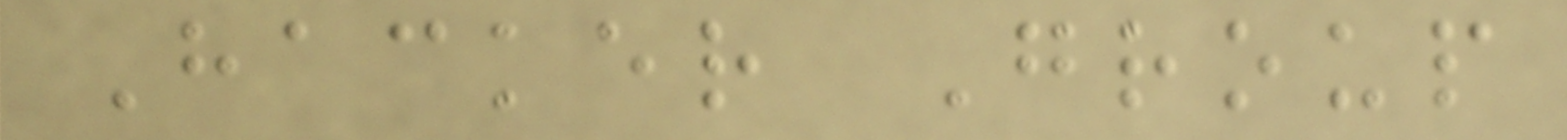Hacker Group
